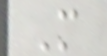M
